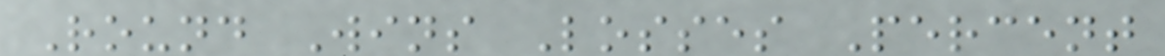Round Wins Losses Percent
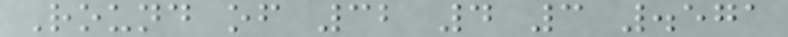Round of 32 4 3 .571
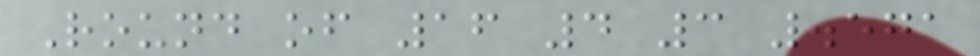Round of 16 4 3 .571
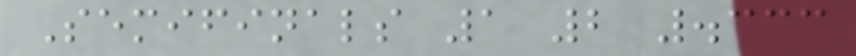Semifinals 1 2 .333
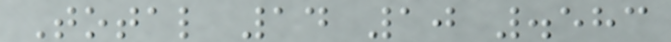Total 14 10 .583
